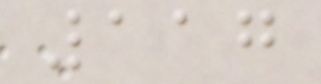117
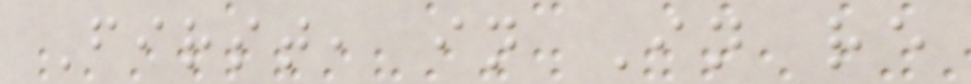First, in In re
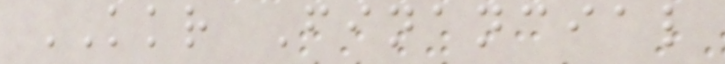KKR Financial
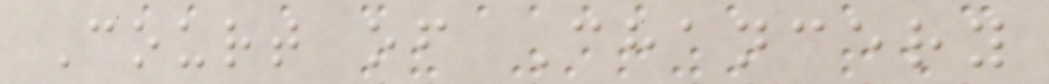Court of Chancery
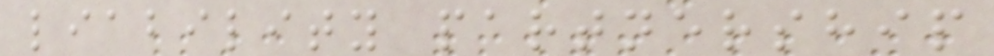liability partnership
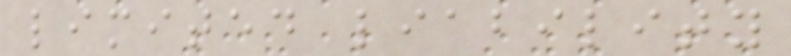limited liability
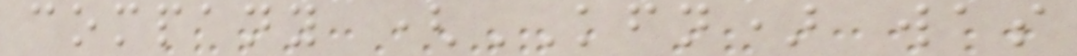company (KFN) was
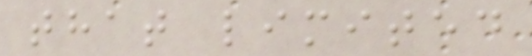that limited
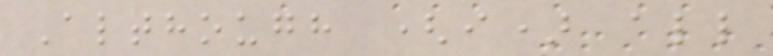Although (i) all
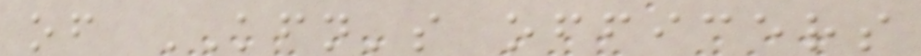of KFN's officers
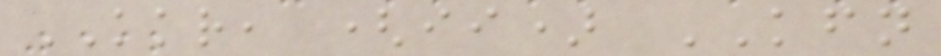KKR, (ii) KFN
